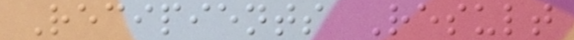Recipients Result
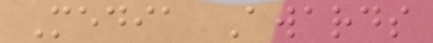Media Awards
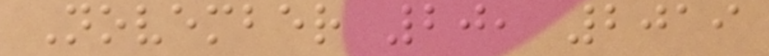November 20, 2019
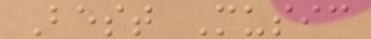Best Music
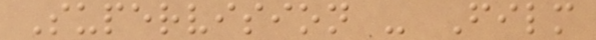Supervision - Film
